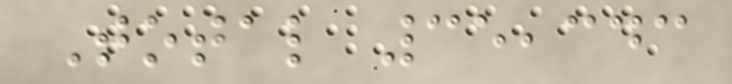Total 35,343
